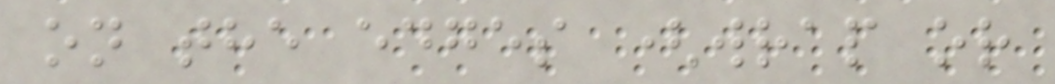on the edges (wrap or
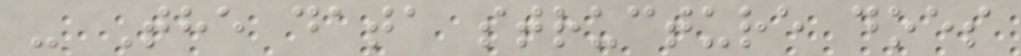- The data structure does
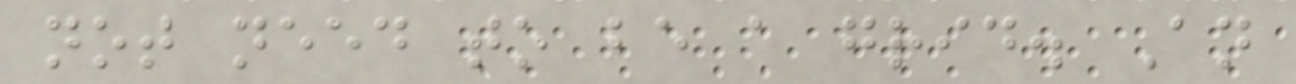not need to be a grid. An
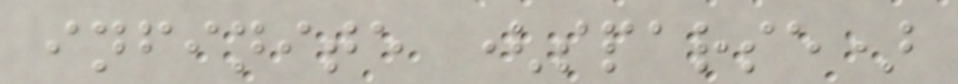infinite (sparse)
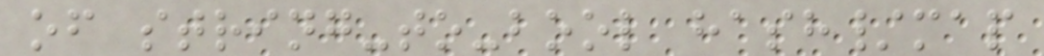of string-to-bool hash/map
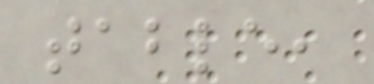table,
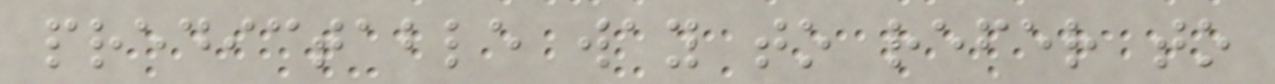predictable way to refer to
